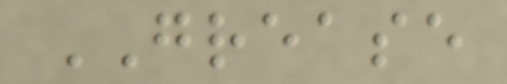GREASE
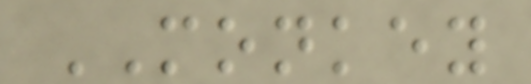MONKEY
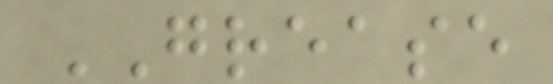GREASE
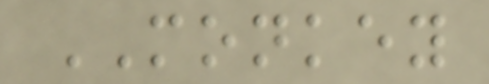MONKEY
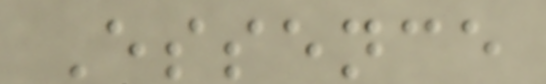Essence
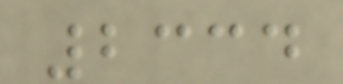2334
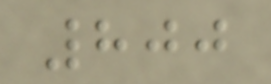800
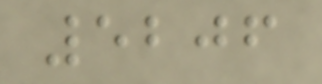5206
